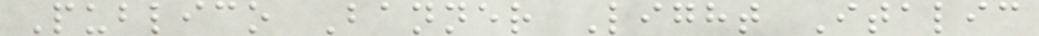Publico Banner Light Italic
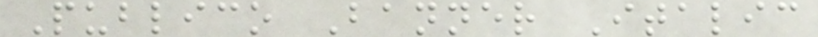Publico Banner Italic
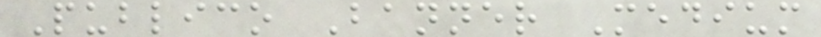Publico Banner Medium
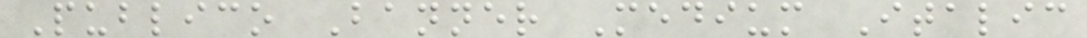Publico Banner Medium Italic
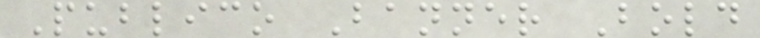Publico Banner Bold
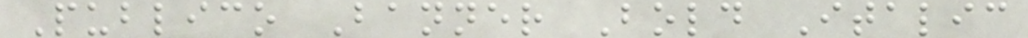Publico Banner Bold Italic
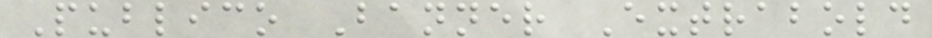Publico Banner Extrabold
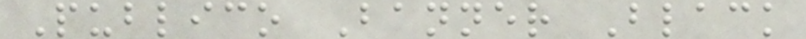Publico Banner Black
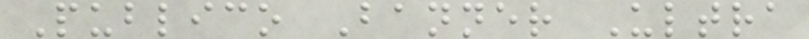Publico Banner Ultra
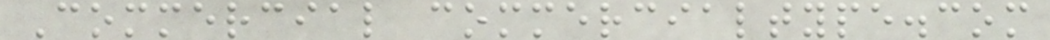Commercial commercialtype.com
